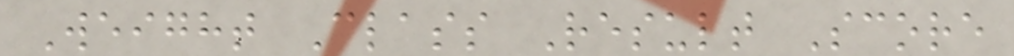Weight Class Result Score
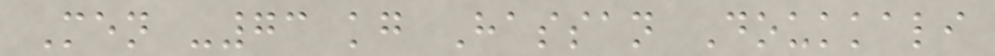Men -73 kg Hassan Doukkali
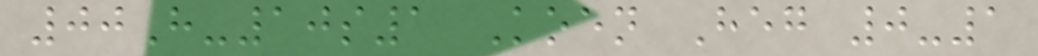00H-10s1 Koen Heg 0-1
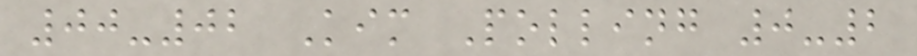00-02 Kim Polling 0-2
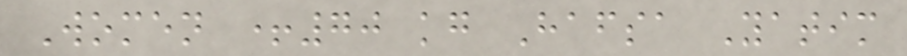Women +70 kg Hafsa Yatim
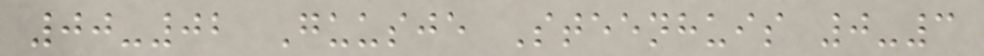00-02 Guusje Steenhuis 0-3
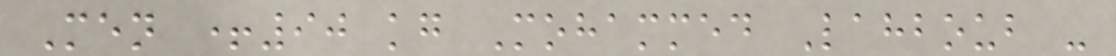Men +90 kg Mohammed Lahboub -
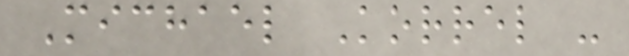Michael Korrel -
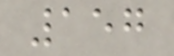157
